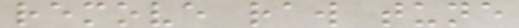remove raw tune
